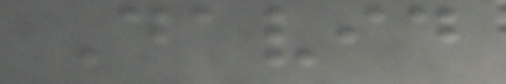David
